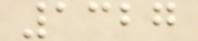1327
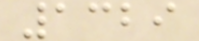1329
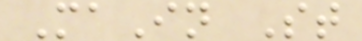MaIn St
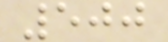500
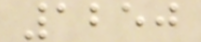1250
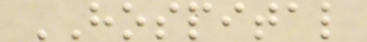HOSPITAL
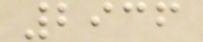2936
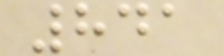841
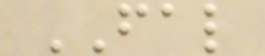FAL
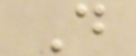D
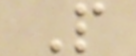P
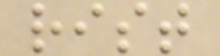rist
